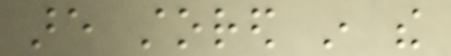are stored in the
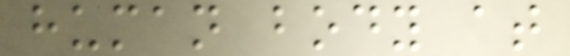human body at
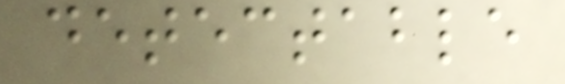detectable
